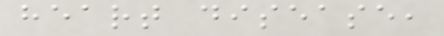heart disease,
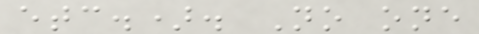etc.). No one
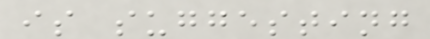is suggesting
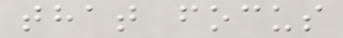that focus
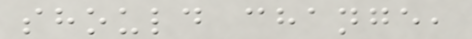should change,
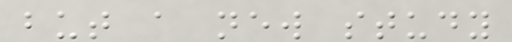but a new study
